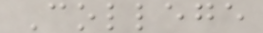College
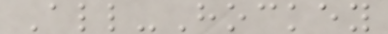All-Hockey
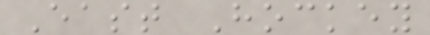East Hockey
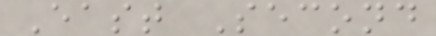East Second
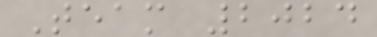Team 2024
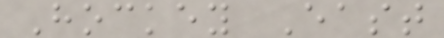Hockey East
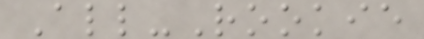All-Rookie
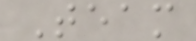Team
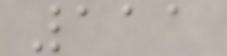111
